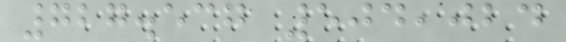727.537 504,024
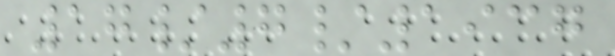17/7/1937
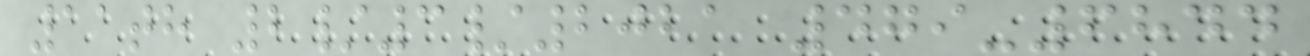11th 2/3/2021 479-6844
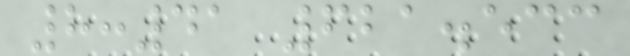8:41 621.533
